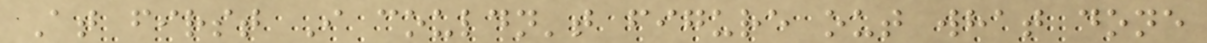At first I couldn't figure out what done
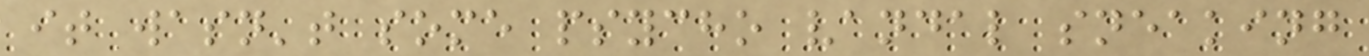it wasn't some psycho vandal sneaking
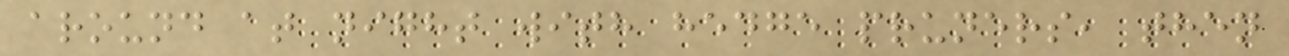around at night with hedge pruners, then
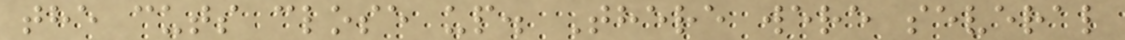the cuts close up. There were several
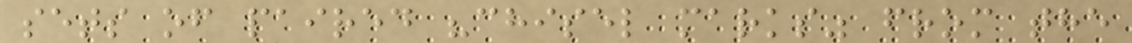sets of paired "chisel marks" from the
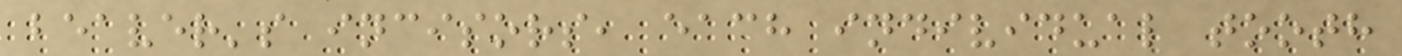beaver's incisors, each individual tooth
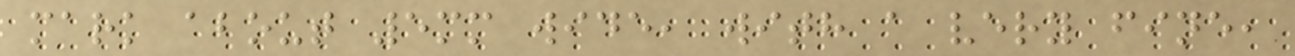mark about 5mm wide, with a very fine,
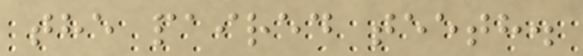the paired teeth.
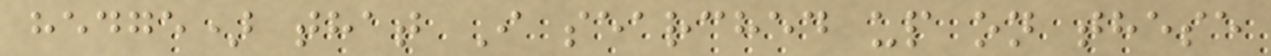hedge) that I searched up on these
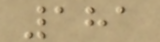181
